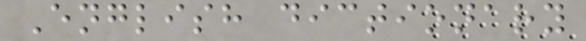English dictionary
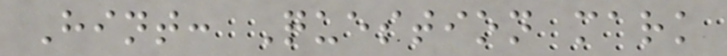Hint: Question mark
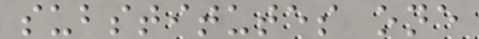substitutes one
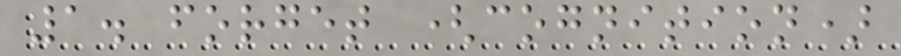1. forget (cognition)
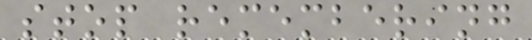stop remembering
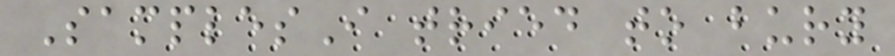SamplesI tried to bury
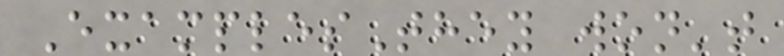ExamplesThey won't
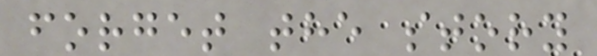forget the story
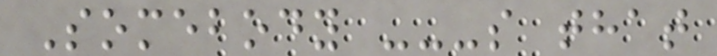Somebody ---s that
